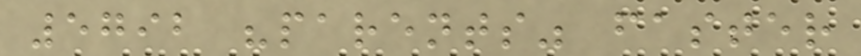5792 "parents" faster
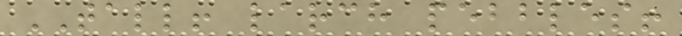TALL! larch pebbles!
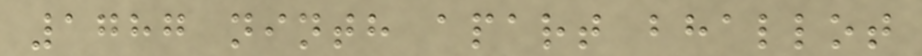1787 ninth apart bhallot
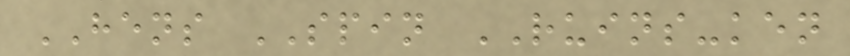HENS SPIN RUINS-ken
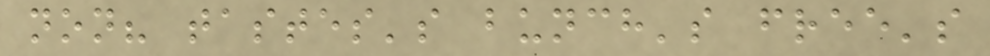non? tastes's bunch's free's
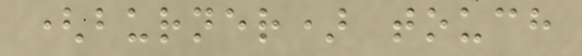(burner) touch
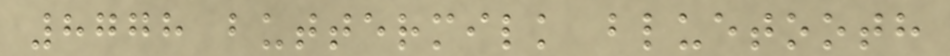8778 buttermilk bluetooth
